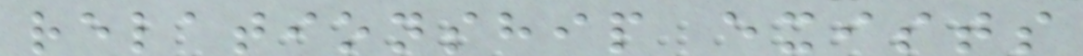relationship exists
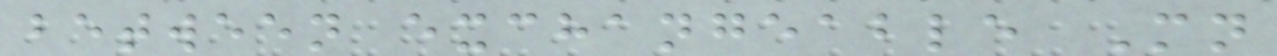between exchangeable Mn
